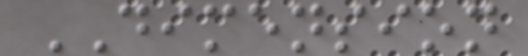DIMENSION
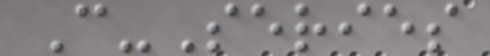C-Series
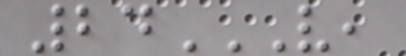24V,
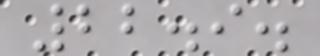22.9.
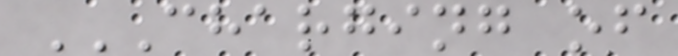CHARGING OF
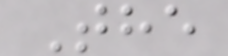The
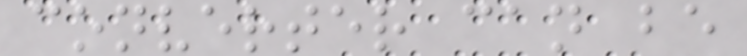converter can be
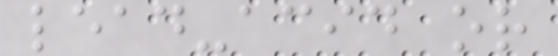lead-acid or
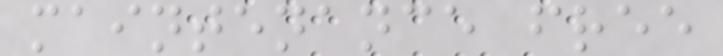maintenance free
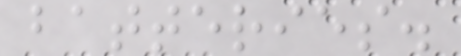batteries.
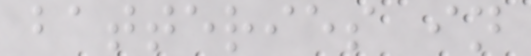batteries in
